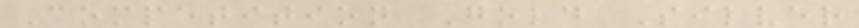Competition Gold Silver
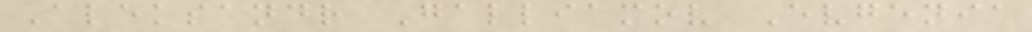Aleksandr Galliamov Evgenia
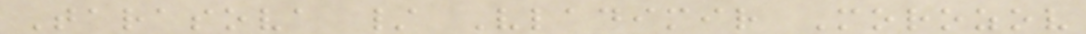Tarasova / Vladimir Morozov
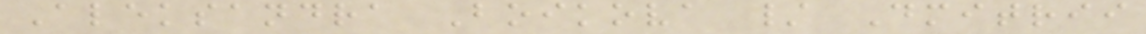Aleksandra Boikova / Dmitrii
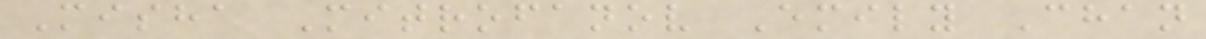Misha Mitrofanov Emily Chan
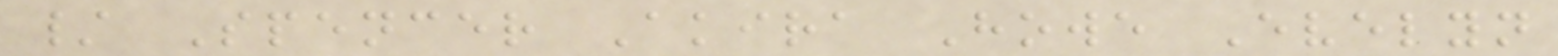/ Spencer Akira Howe Evelyn
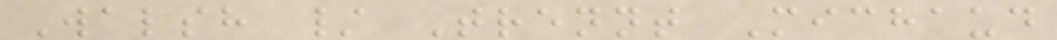Walsh / Trennt Michaud
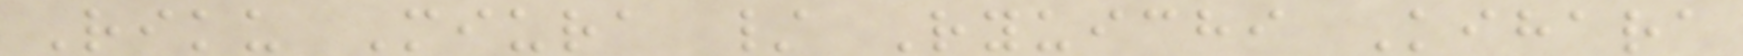Riku Miura / Ryuichi Kihara
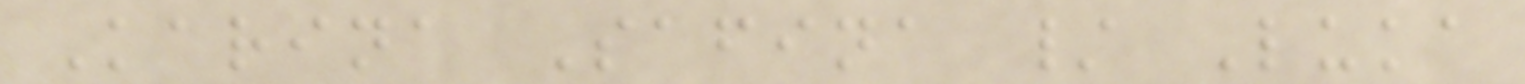Karina Safina / Luka
